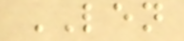LEN
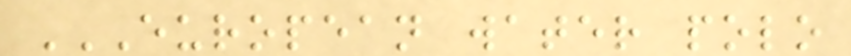EUROPEAN WATER POLO
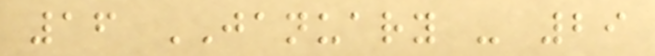16 JANUARY - 29
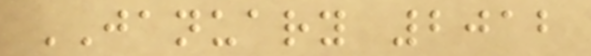JANUARY 2012
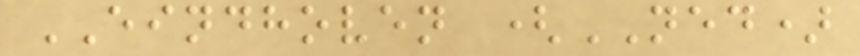EINDHOVEN (NED)
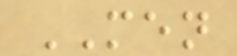MEN
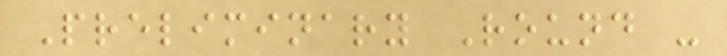Preliminary Round -
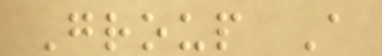Group A
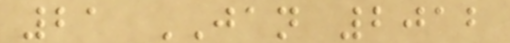21 JAN 2012
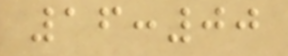16:00
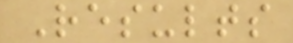Results
